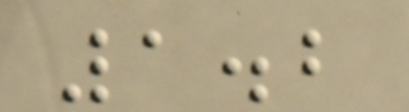1.2
